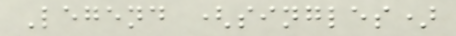Legend (singles)
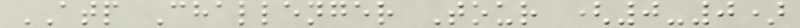ATP Challenger Tour (0-0)
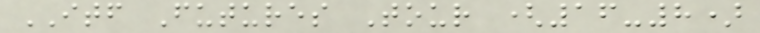ITF Futures Tour (16-8)
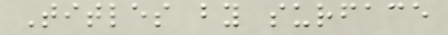Titles by surface
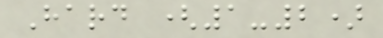Hard (1-2)
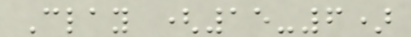Clay (15-6)
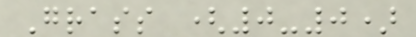Grass (0-0)
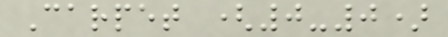Carpet (0-0)
